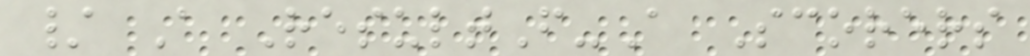/ A ResultF-A Scorers
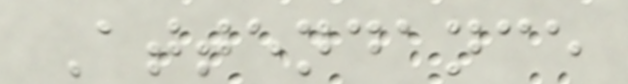Attendance
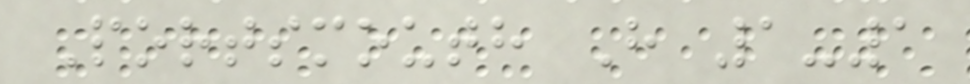Portsmouth H 1-1
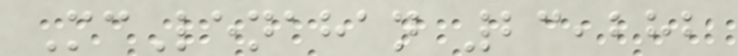McLenahan 23,282
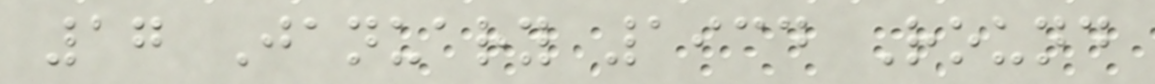17 January 1934 Round
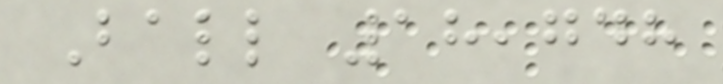Ball 18,748
